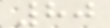80
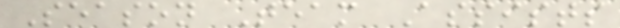Season Team Assists
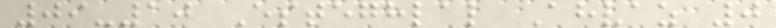09-10 Esteghlal Ahvaz 0
